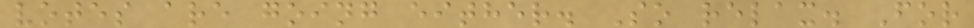votes are going either. So relax. For
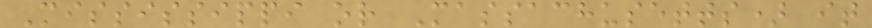Mississippi or Massachusetts) it
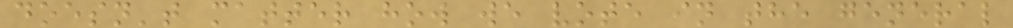doesn't matter how we vote in the general
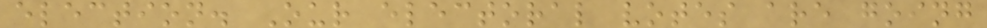election. Our electoral votes are going
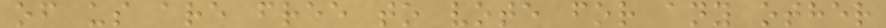of us are free to vote for any other
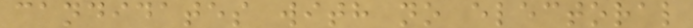candidates with no electoral
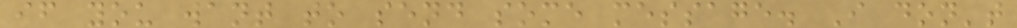if you want to send some message. I don't
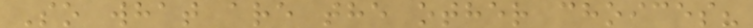So what are the other choices?
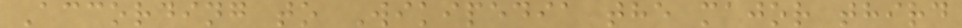According to Wikipedia the major third
